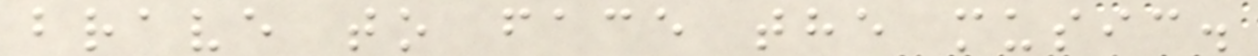brave to face the music.
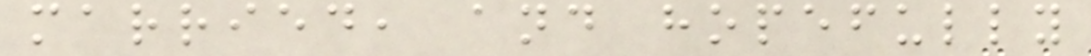married, and hopefully
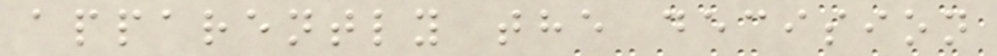apparently the decision
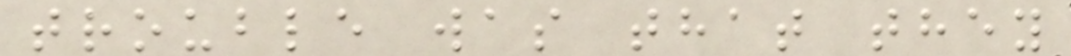trouble was that they
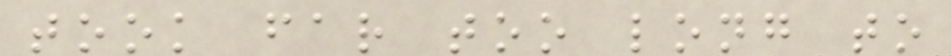took far too long to
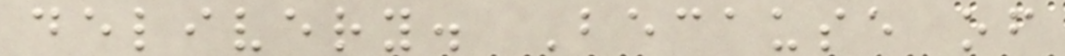delivery. Because of
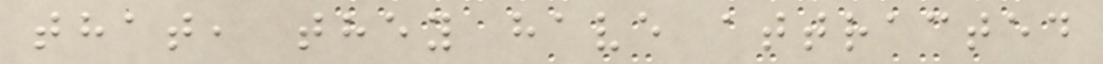that, they have attracted
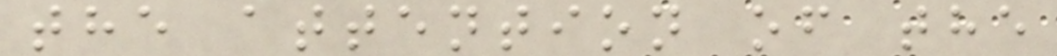the attention of the
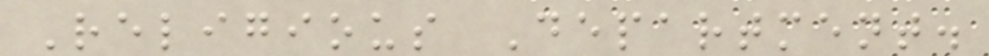Religious Department.
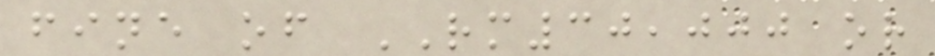fine of RM30,000 or
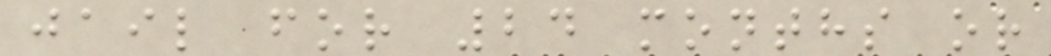jail for 24 months or
